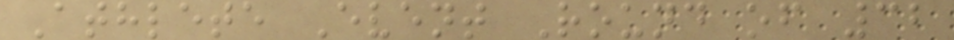Athlete Event Round of 32
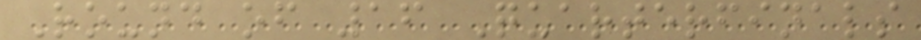Round of 16 Quarterfinals
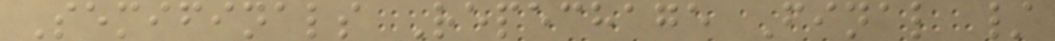Semifinals Repechage Final /
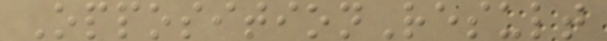OppositionResult
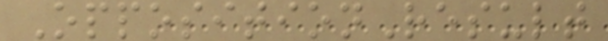OppositionResult
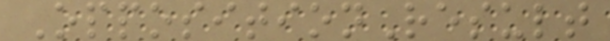OppositionResult
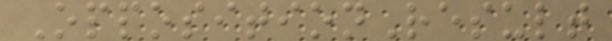OppositionResult
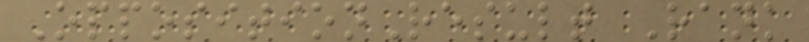OppositionResult Rank
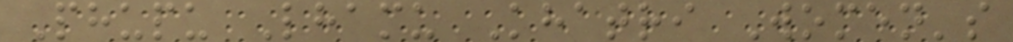Phupu Lhamu Khatri Women's
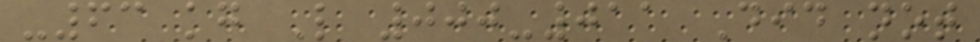-63 kg L 000-011 Did not
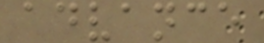advance
